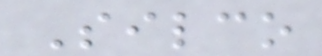Silco
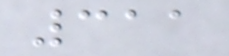311
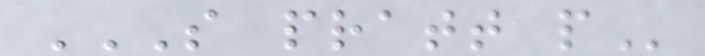S PRATT P
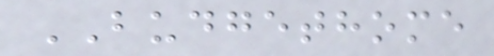BUDGETHOME
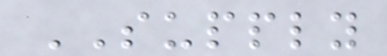SUPPLY
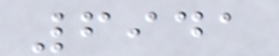6941
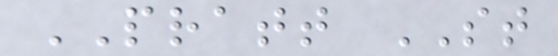PRATT ST
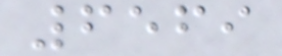6569
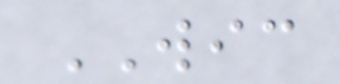WIC
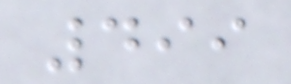499
